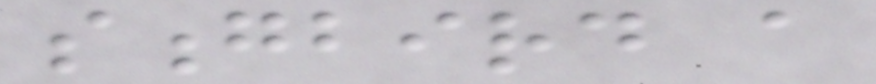songbird a
